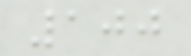100
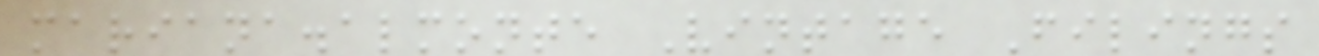mariana.almonte Vintage Filings
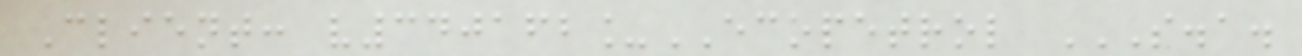Client: v340162_ECOPETROL S.A.
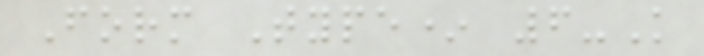Form Type* 6-K
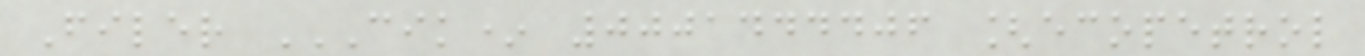Filer CIK* 0001444406 [ECOPETROL
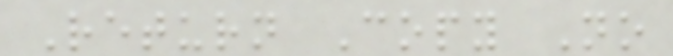Return Copy No
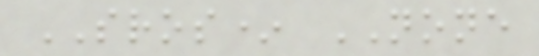SROS* NONE
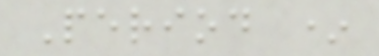Period *
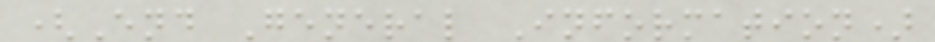(End General Information)
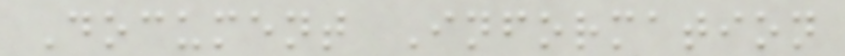Document Information
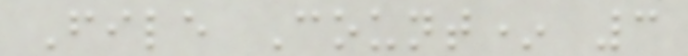File Count* 3
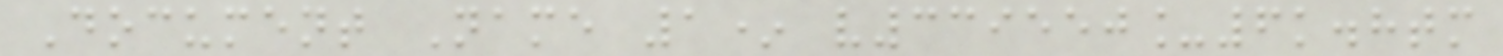Document Name 1* v339550_6k.htm
